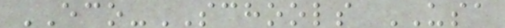ECO-SCHOOLS USA
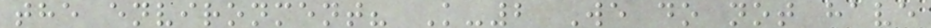the environment? K-2 We do not have
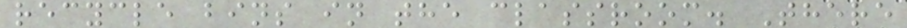recycle bins in the classroom. There
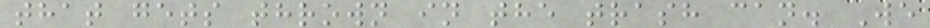that gets thrown in the trash can. We
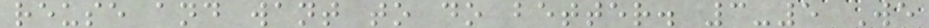reuse and want to do better. 3-5 We
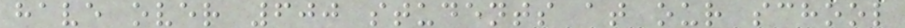have over 600 students at our school
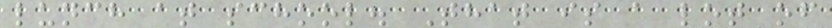lunch at school. That is a lot of
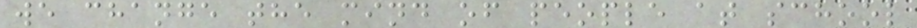we change the mind of people at school
